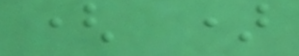( )
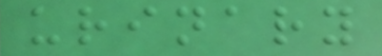urinary
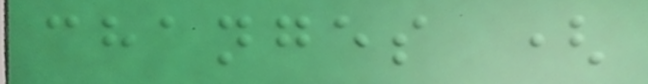changes (
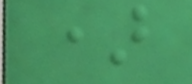)
